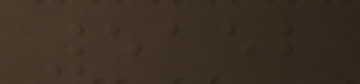5152
